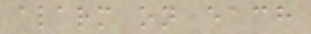alarm on each
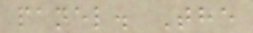panel. The
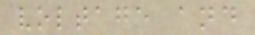voltage and
